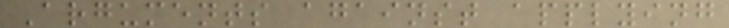Arguments against applying
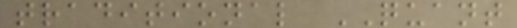traditional QUANT
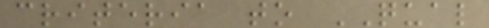criteria to QUAL
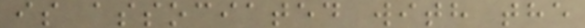is associated with the
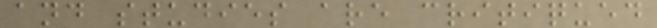and studies are critiqued
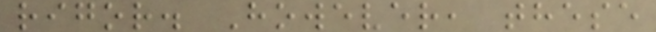rigor. However, these
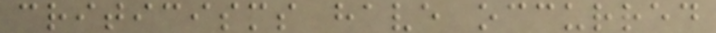criticisms have occurred
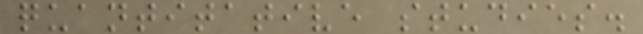quantitative studies.
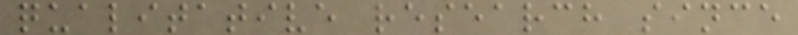qualitative research since
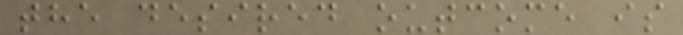the desired outcome is
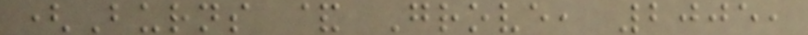(Burns & Grove, 2005,
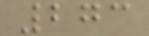273
